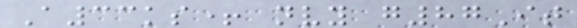A33ks+ nvy g87It
